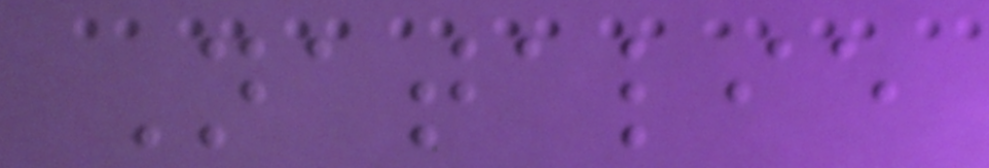Natalie
